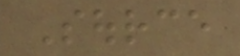Source
